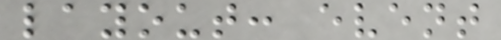layout: event
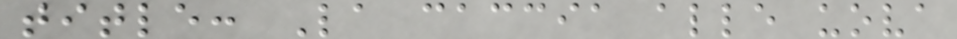title: La caccia alle uova
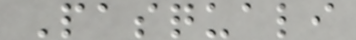Pasquali
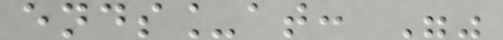ends_at: ""
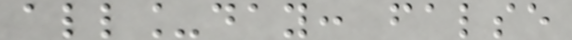all_day: false
